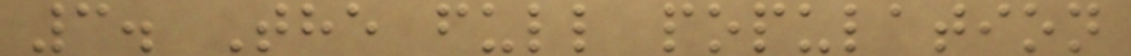3. The full population
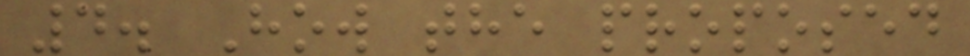4. How the proposed
